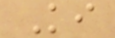Ki
